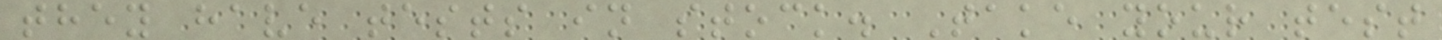they have tests in stock. Take your test
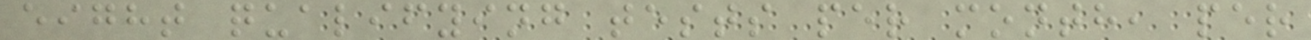eight qualifying tests per month, per
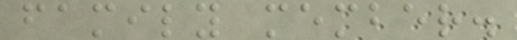family member.
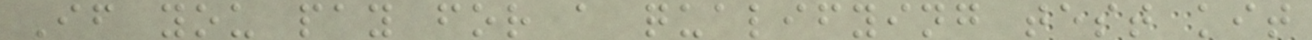If you pay for a qualifying test kit
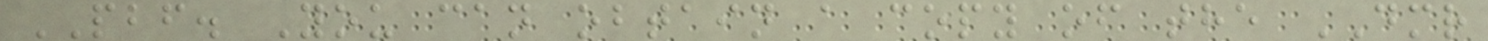PBF. You can obtain a copy of the DMR
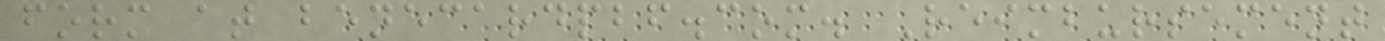form at benecardpbf.com. Reimbursement
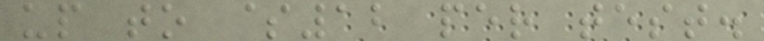up to $12 per test.
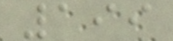199
